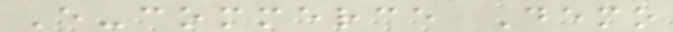E-commerce Demo
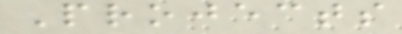Projects
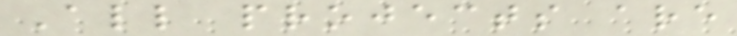All projects are
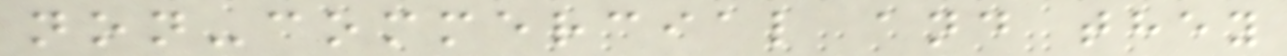non-commercial and they
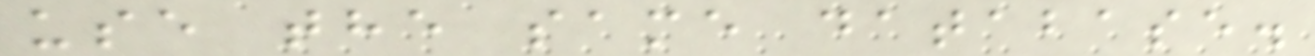use the same database.
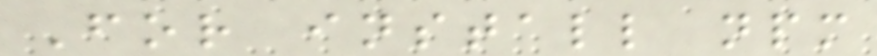For install npm
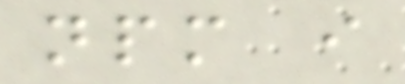npm i
